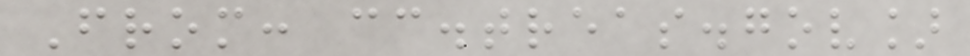From: cc.treas.gov]
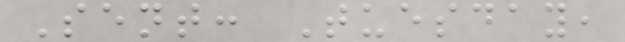Sent: Tuesday,
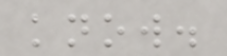know.
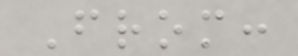From:
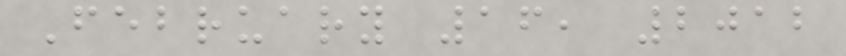February 16, 2012
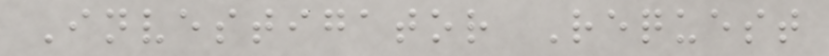Investigator Request
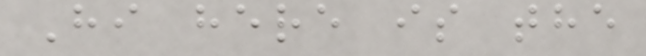Hi here is the
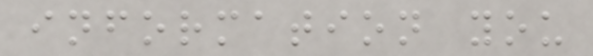information you
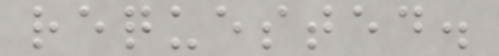requested.
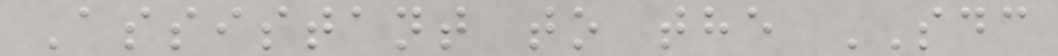Assistant to the SDC
